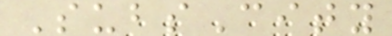SubsCity
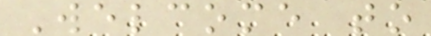Welcome to
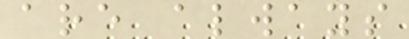are always
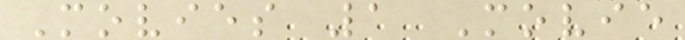Movies 1 Movie
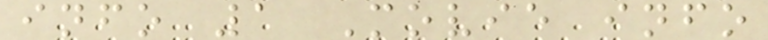info 1 Movie info
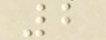2
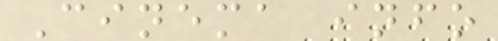Cinema info
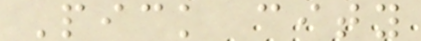Pick city
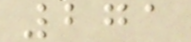271
